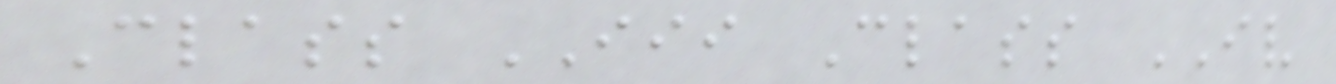Class III Class IV
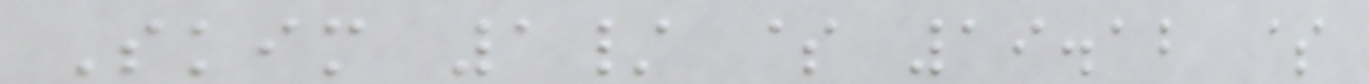Skim 1/ $ 19.12 $
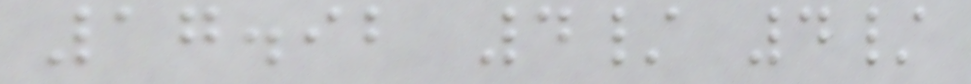17.92 4/ 4/
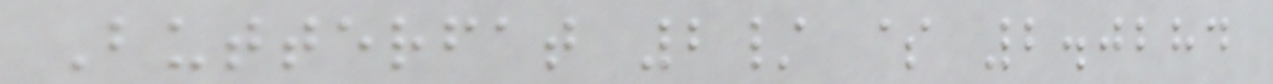Butterfat 2/ $ 2.0284
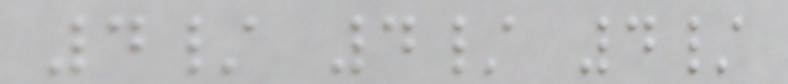4/ 4/ 4/
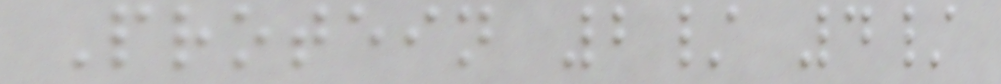Protein 2/ 4/
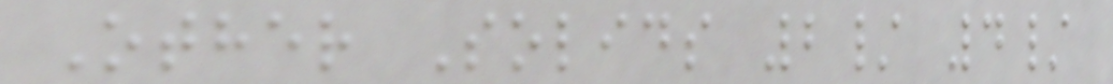Other Solids 2/ 4/
